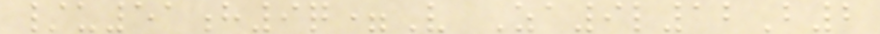/u51h9q=V Za9l12B2
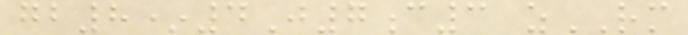gb8*4J7c3 zRM
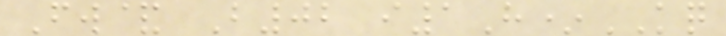Fw& B02 i1H*KQ
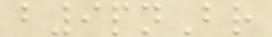b9pnBr
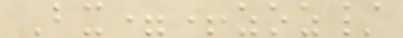Bx=+zoz/
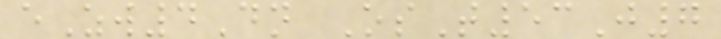eZw4Dn OsT53J7
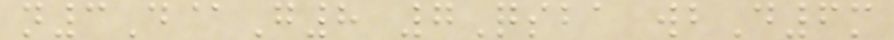n3D@G8 7Qsba wbD6m
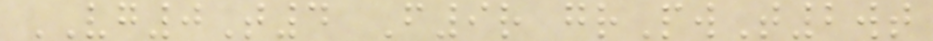VG0T4 F9r grPwT2wt
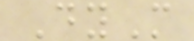DyM
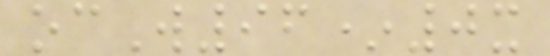ocW96*0x
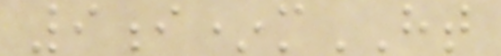9i*mHT
